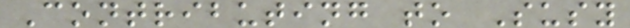Contributing to Susy
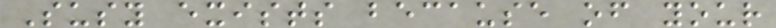Susy exists because of your
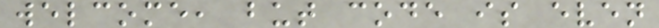welcome, but code is even
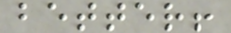better!
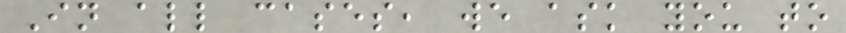In all cases, we ask you to
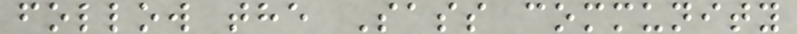follow the Sass community
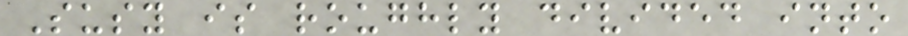Susy is roughly divided into
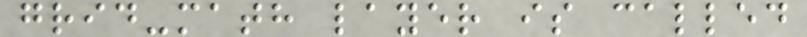grid-math layer is called
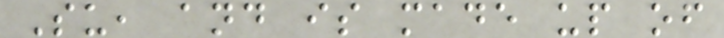Su, and is made up of
